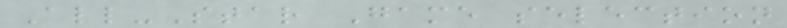All-Star Game selection
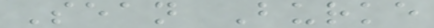Sean Burke
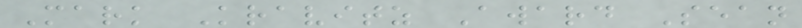Mark Kravitz Award Sean
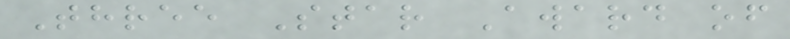Three Star Award of
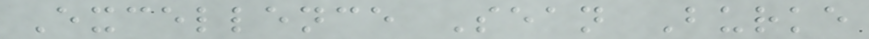Excellence Sean Burke
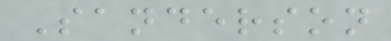Sanderson
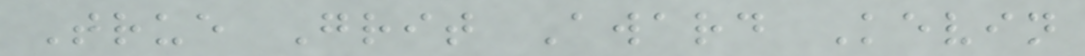True Grit Award Kevin
